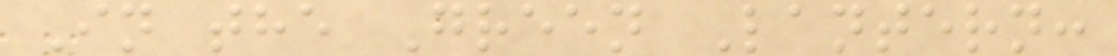In the Green Lantern:
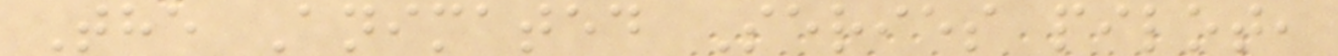The Animated Series pilot,
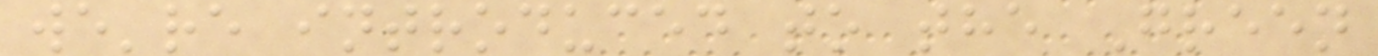we're introduced to the Green
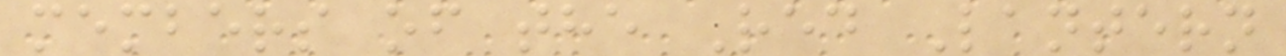members of the Red Lantern
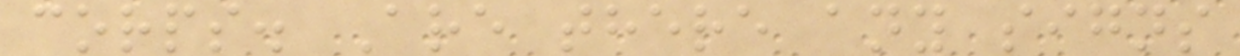corps. Are there any signs
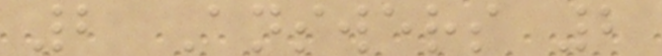2 Answers 2
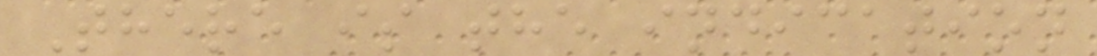There is the indication
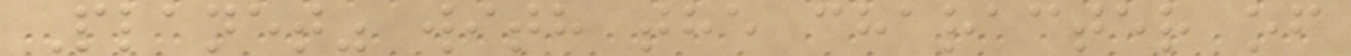Planet" with the character of
